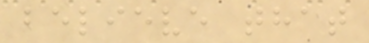believe that
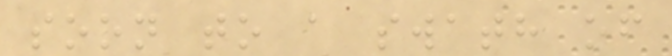soon to a swath of
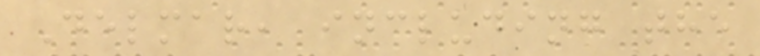Delmar, including the
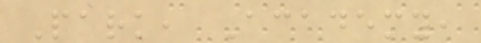Park, Academy,
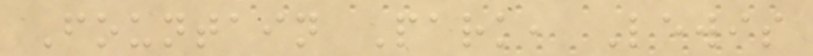Fountain Park, Lewis
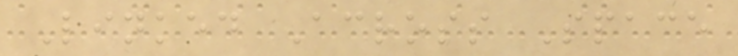Linked Across Space
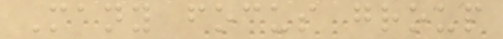Many focus group
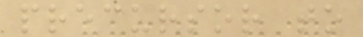precursor to
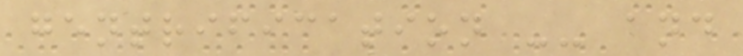gentrification -- and
